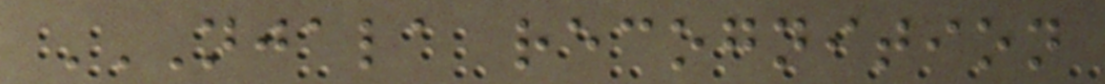NJALA RECOGNITION
